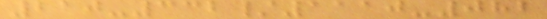210-332/1110-082
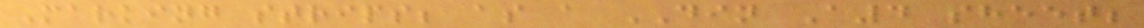Marking strips; as a DIN A4 sheet;
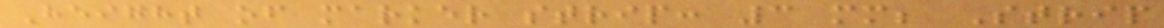Height of marker strip: 3 mm; Strip
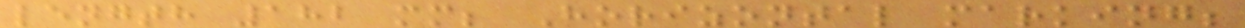length 182 mm; Horizontal marking;
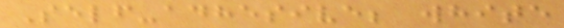Self-adhesive; white
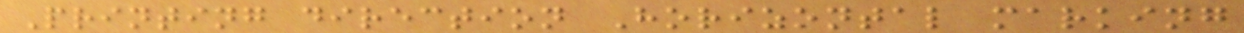Printing direction Horizontal marking
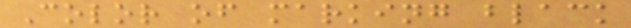Color of marking black
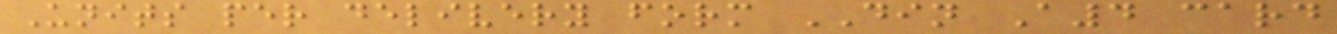Units per delivery form DIN A4 card
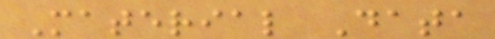Material Data
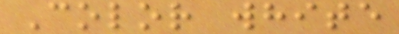Color white
